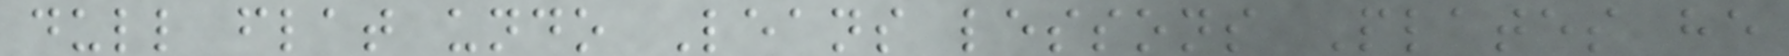dull flat undo Leans lessons Plates he
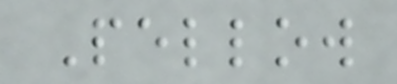Pellow
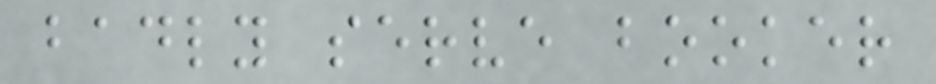badly serve booker
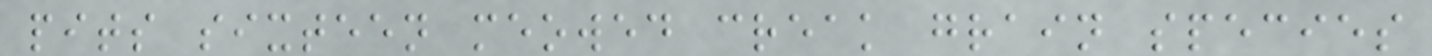pits sixteen meowed creak grain species
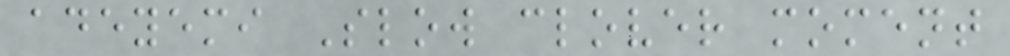adeyemi Slow clover moment
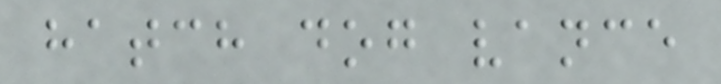hatch dog vance
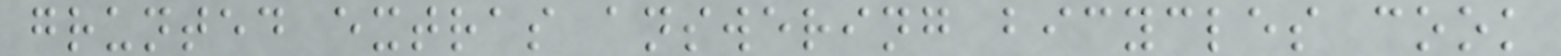grunted extras answering bicycles cook
